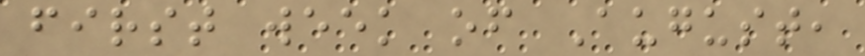first week of August,
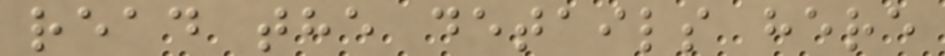read the details here
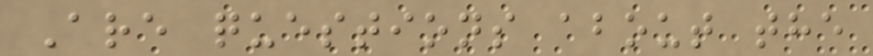Are questions about the
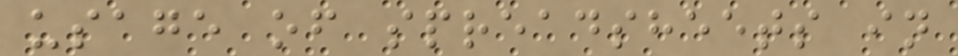usage of spreadsheets in
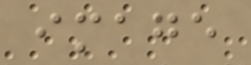image
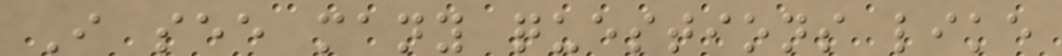I see many questions like
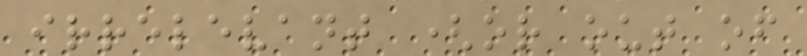irrelevant (or out of
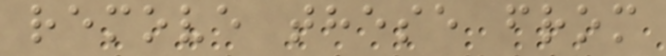remove these from
